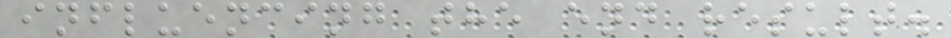influencing the end result.
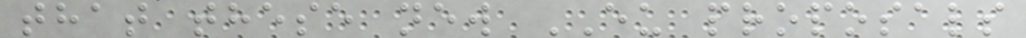that these new EU proposals
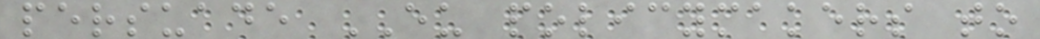persuade EU policymakers to
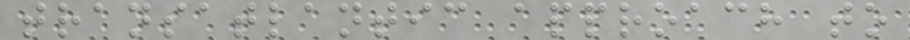transatlantic approach to
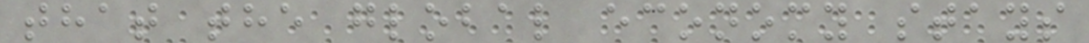that the global economy stays
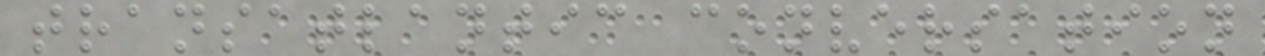transatlantic conversation
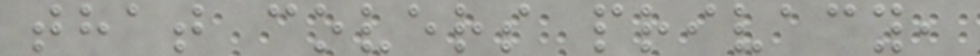that covers privacy,
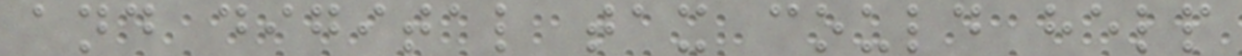and digital tax could help
